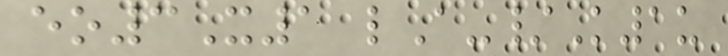eo3X1 lA-/K1u
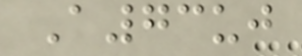A73uj
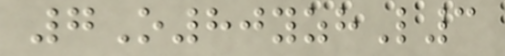7O80yzhL3
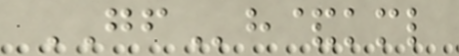GFh&kml
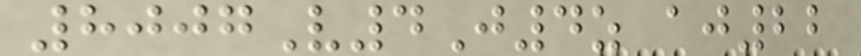8007V4J4z aj22
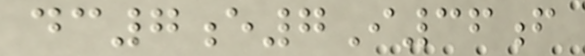dc7e7I36f
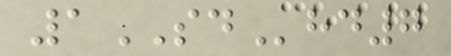1SDhd7
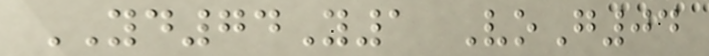YD74Y1 VoG04
